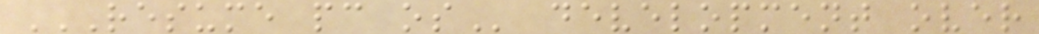RESUME PC OS development over
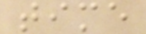time
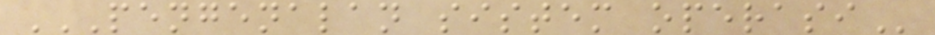PENGENALAN SISTEM OPERASI
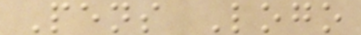Pens Logo
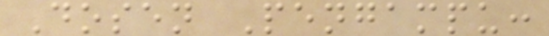Dosen Pengampu:
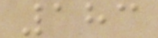183
